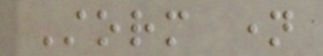Storm name
